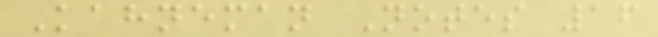Kahneman Notes 16
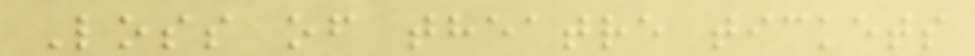Loss of theatre tickets
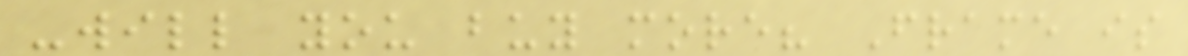-will you buy more? Frame is
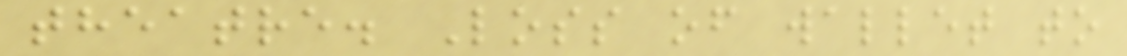theatre. Loss of wallet to
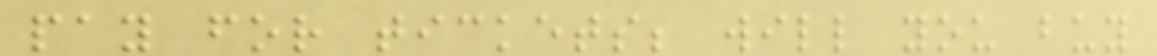pay for tickets; will you buy
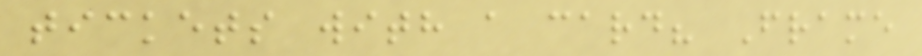tickets with a card? Frame
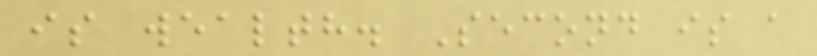is wealth. Second is a
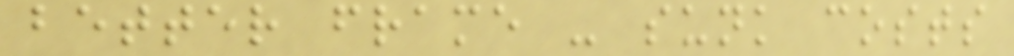better frame - sunk costs
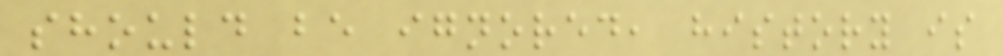should be ignored, history is
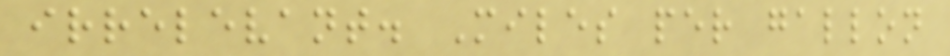irrelevant. Miles per gallon
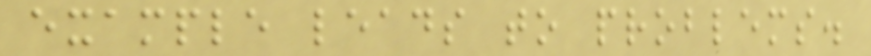example leads to problems.
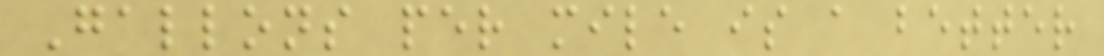Gallons per mile is a better
